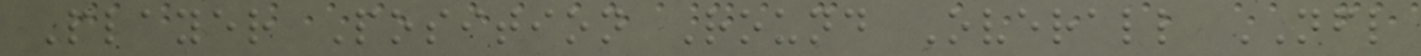Player Position Round Overall NFL
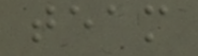team
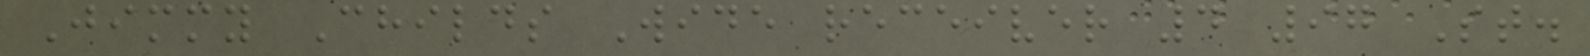Jimmy Childs Wide receiver 4 97 St.
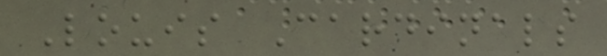Louis Cardinals
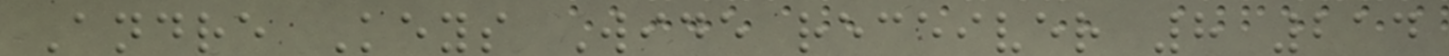Andre Keys Wide receiver 8 214
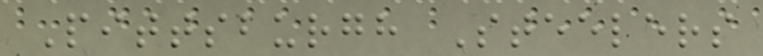Pittsburgh Steelers
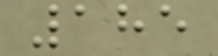185
